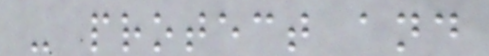- protect and
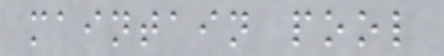maintain pool
